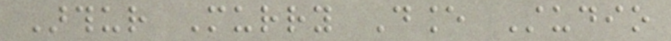Arthur Murry Dance Studio
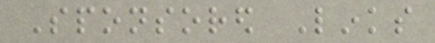Sponsored Links
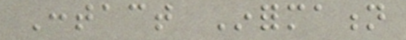Contact Information
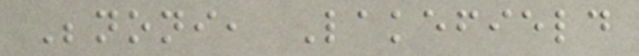Benoni, Lakefield
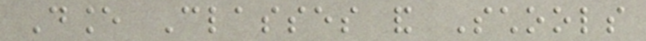Dance Classes and Schools
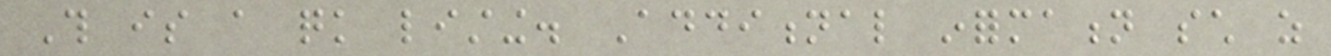This is a quick listing. Additional information such as
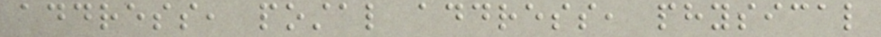address, postal address, physical
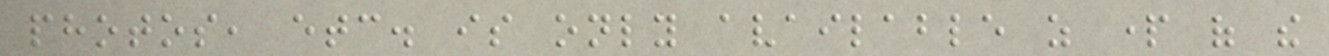photos, etc. is only available as part of the
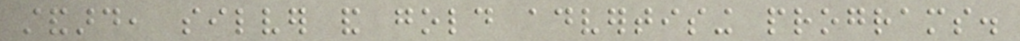standard, silver and gold advertising programs.
